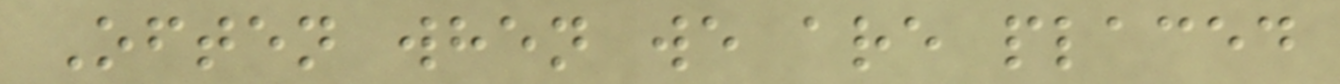Often when we are placed
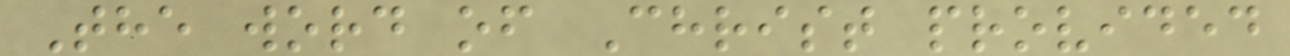The word of Christ provided
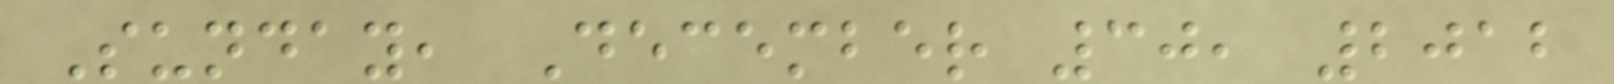Sunday, December 30, 2012
